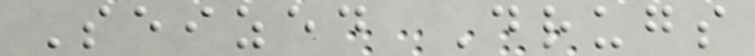Seized Drugs
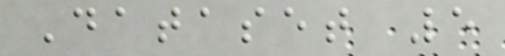Dataset 5
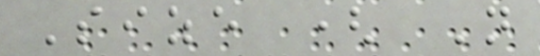Size ( N
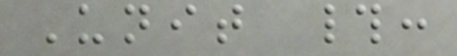Unit #:
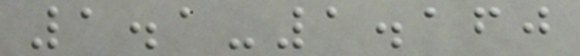1.1-1.160
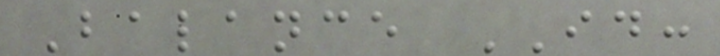Balance ID:
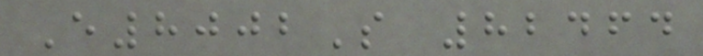E8002S 82464
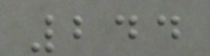244
